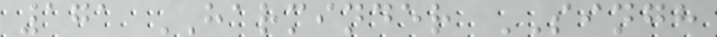171 HARMINDER SINGH
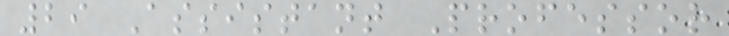29 Assistant Professor
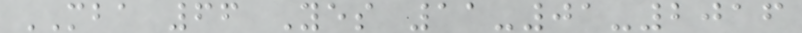MBA 66 Yes 11-01-2016
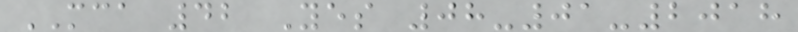MCA 42 Yes 08-01-2018
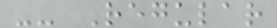-- Regular
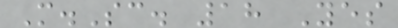M.Sc. 18 Yes
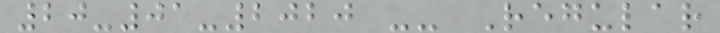20-01-2020 -- Regular
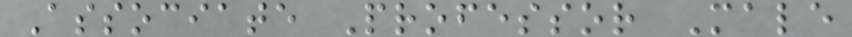Associate Professor Male
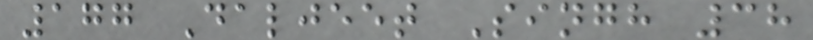177 Daljeet Singh 38
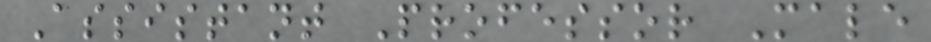Assistant Professor Male
